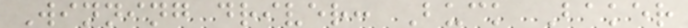Winning driver: Buck Baker
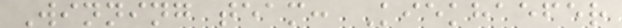Winning team: Kiekhaefer
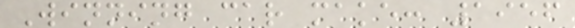Winning car make: 1956
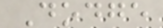Dodge
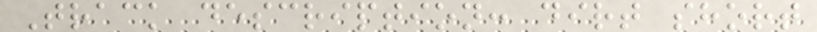Track description: dirt short
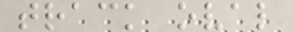track oval
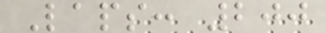Laps: 200
